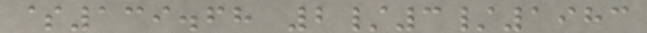$139.68 2/3/1983
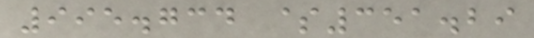995.734 $351.29
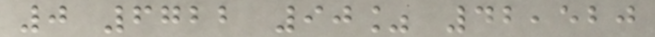0 6722 90% 42,520
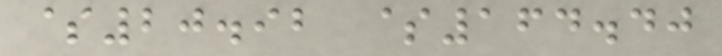$20.92 $164.40
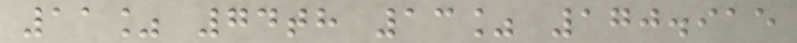11% 74th 13% 170.915
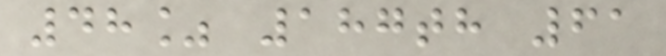48% 187th 61
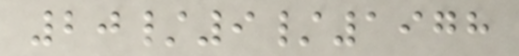20/9/1978
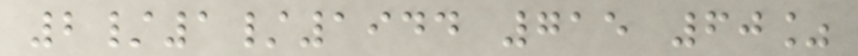2/1/1944 715 60%
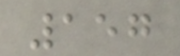157
